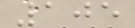105
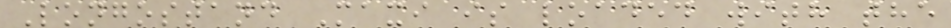Longostand Maxi is loaded with the
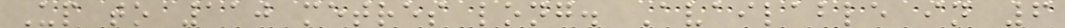Up to 110 metres long. Available in 6
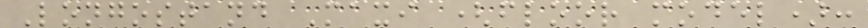Longostand Maxi (floor model):
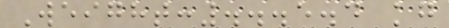Weight:...5.4 kg
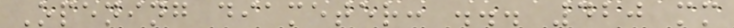Opening diameter: ... 420 mm
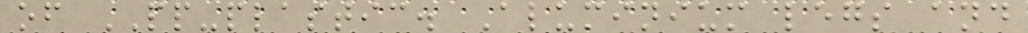of PP-plastic. Aluminium legs and
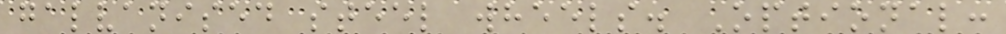galvanised steel wheels. Optional:
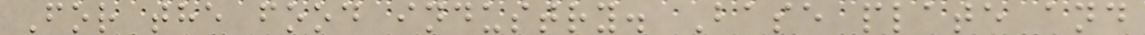For the food industry. Base plate and
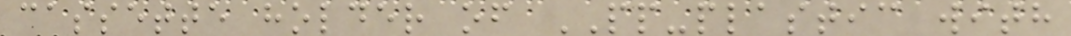cassette holder of PP-plastic with
